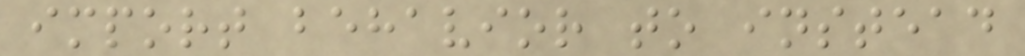import behavior to instead
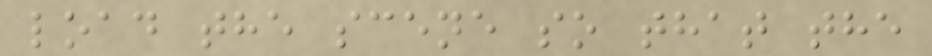load the scene so that the
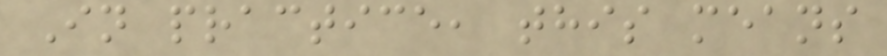In practice, this means
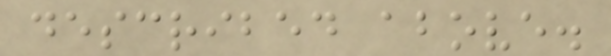described above.
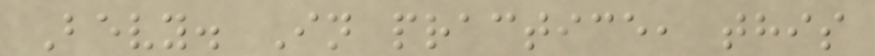Bevy. In practice, this
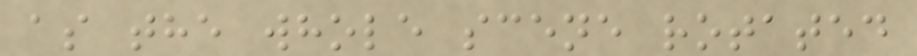as the whole scene rotated
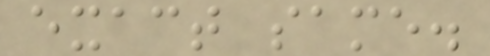exact same.
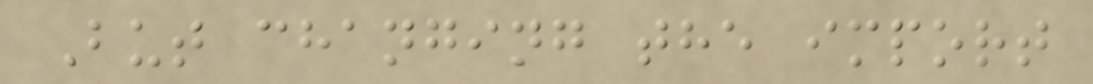But changing the import
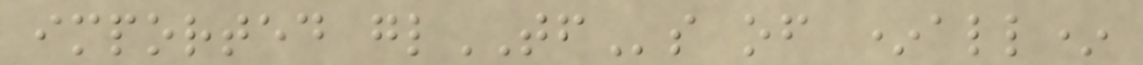imported glTFs of *all*
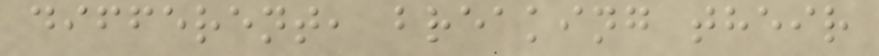different, breaking their
